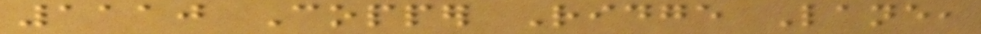1110 Copper Ridge Lane,
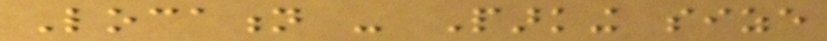Location - Parking size
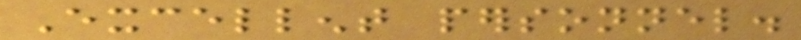Excellent personnel.
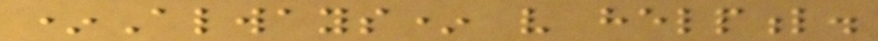*Always* very helpful.
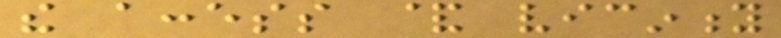the access & vicinity
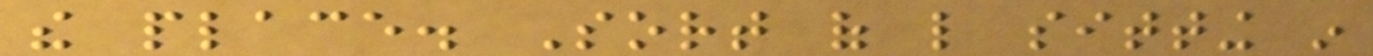the place. Sort of like sitting in
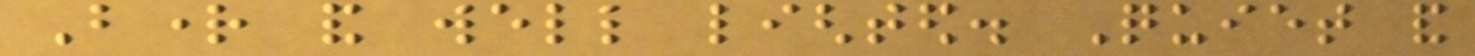Bright and well lighted. Quiet and
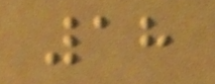18
